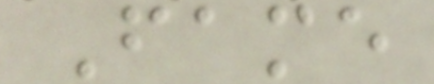Fame
